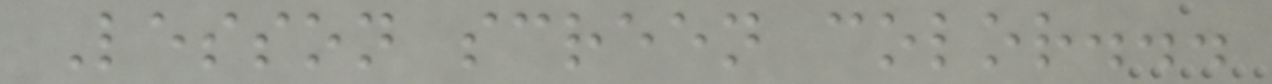Lesson screen color...
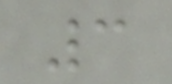3
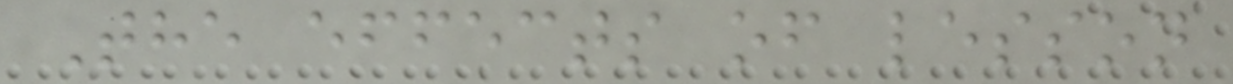The effects of lesson
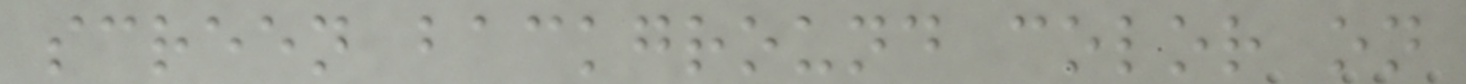screen background color on
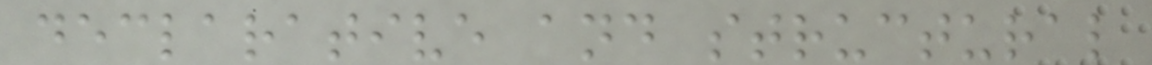declarative and structural
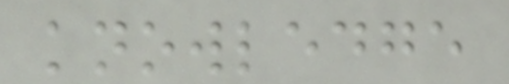knowledge
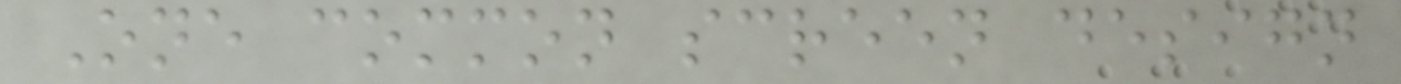One common screen design
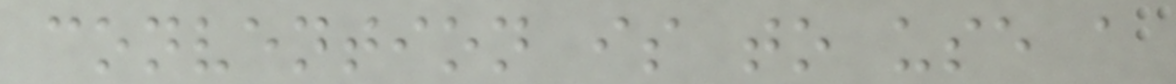convention is to use a
